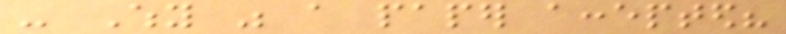- Why was a paper accepted?
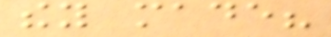they made?
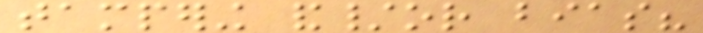tampering and/or bias?
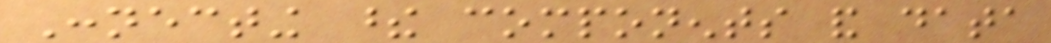Connecting these components and data
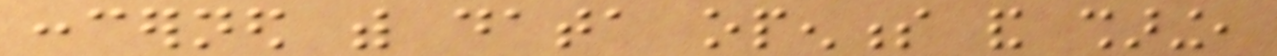concerned with data openness and sharing,
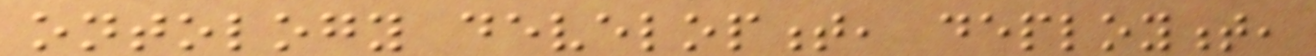ontology development, deployment,
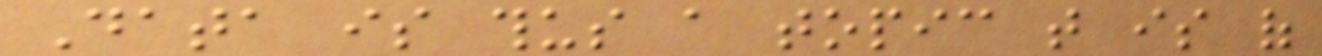Data is thus a topic that is of
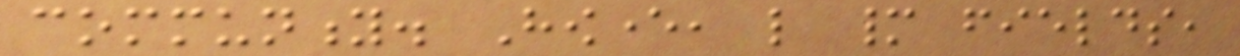community. However, like many fields,
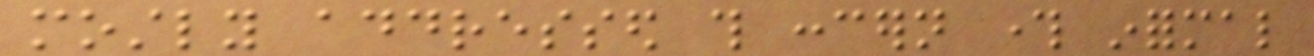mostly addressed this concern through informal
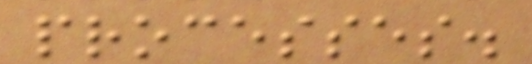processes.
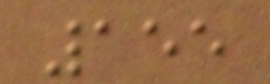155
